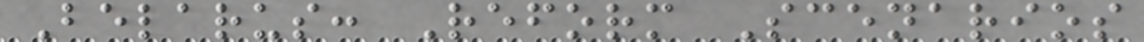Belarus: Reform Scenarios
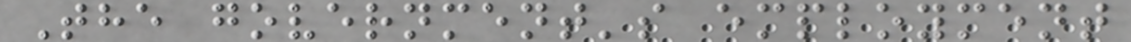The government's employment
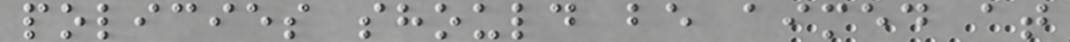policies should be aimed at
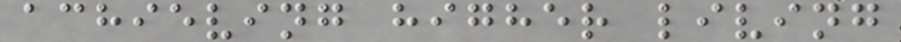achieving higher living
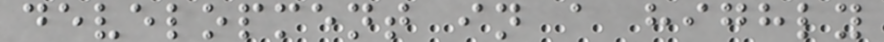development in a highly
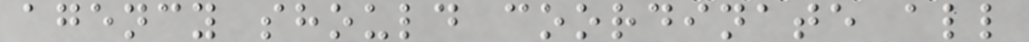agency should coordinate all
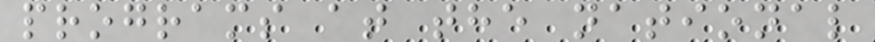programs at the national
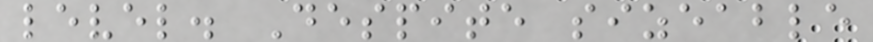level. Despite sizeable
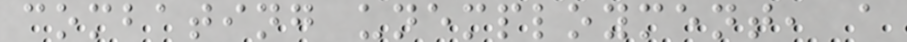combating unemployment, a
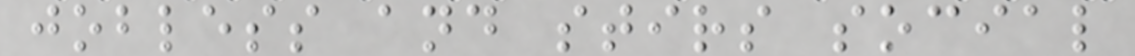jobless and stirs social
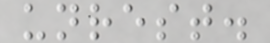unrest.
